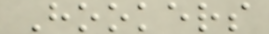Hookers
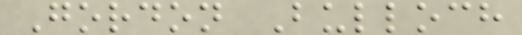Gordon Bulloch
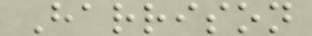Harrison
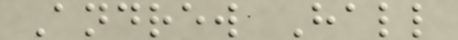Andrew Hall
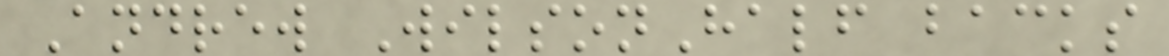Andrew WilsonHalf backs
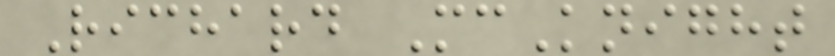Richard McKnight
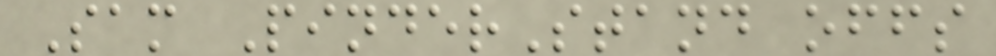Sam PinderStand offs
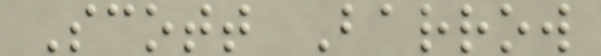Scott Barrow
